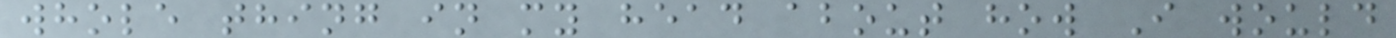whole thing in my head about how I would
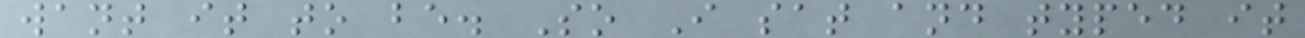want it to be. So I sat and typed it
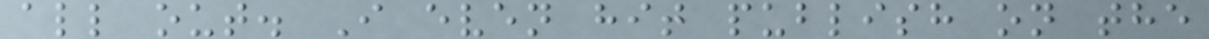all out. I even hit publish on the
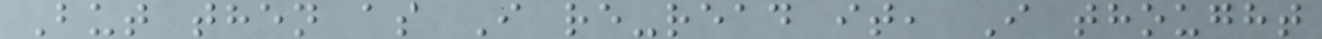But then as I re-read it, I thought
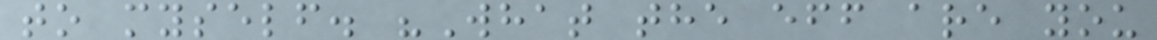to myself. "What the eff are you
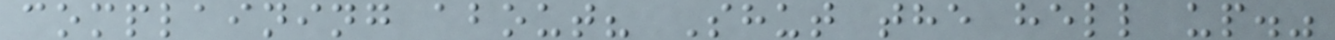complaining about? Shut the hell up."
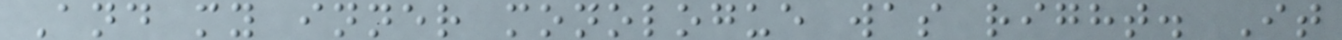And my inner monologue was right. It
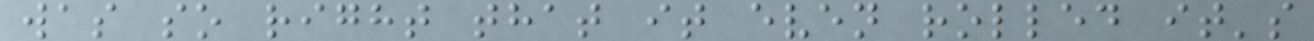was so right that it even rolled it's
